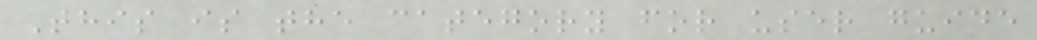This is the category for user guide
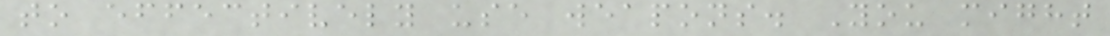to effectively use weapons. You might
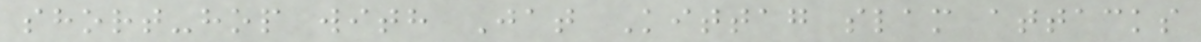short-hop with Jat Kittag slam attacks
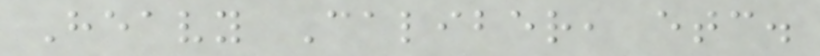Heavy Caliber, etc.
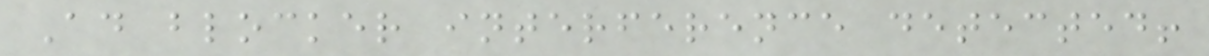Ad blocker interference detected!
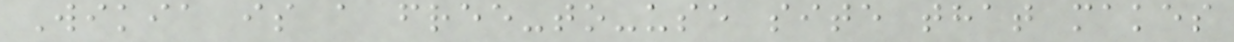Wikia is a free-to-use site that makes
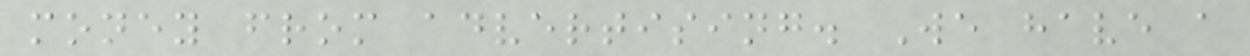money from advertising. We have a
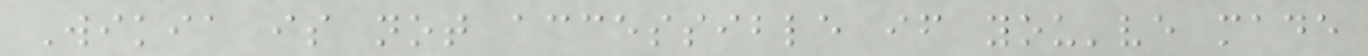Wikia is not accessible if you've made
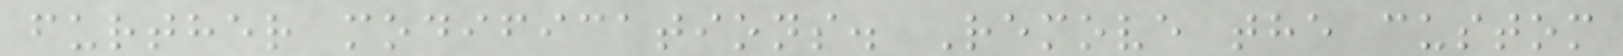further modifications. Remove the custom
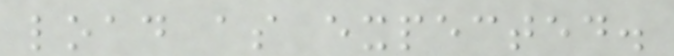load as expected.
